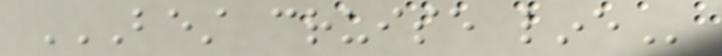BEST CRUISE LINE
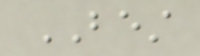BEST
